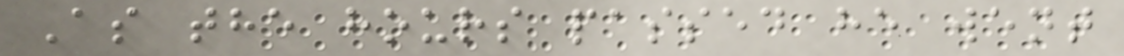As the hours passed he went
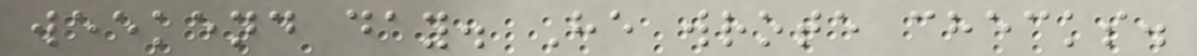weekend day. He wrote checks.
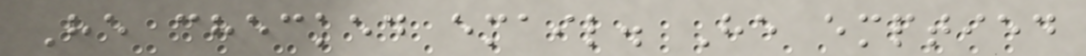He checked email. He emptied
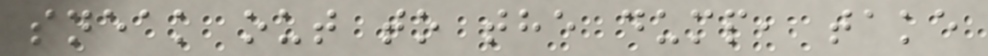sneak out to the dump, take
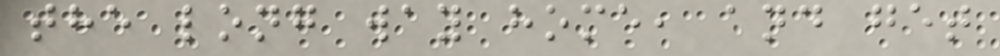the long way home, and get
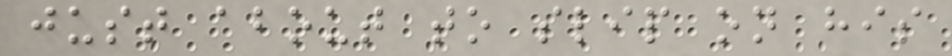just about to slip on his
